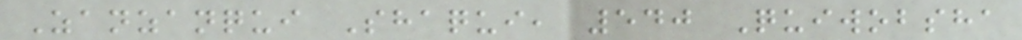Zanzanqui Shaqui, 540 Quiwobsha
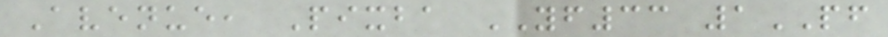Avenue, Pixba YF33 1PF
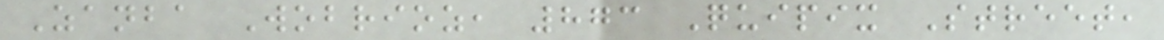Zanba Wobrioz, 873 Quipix Street,
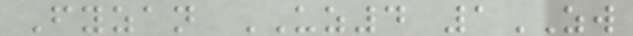Fyzan UZ4 1ZW
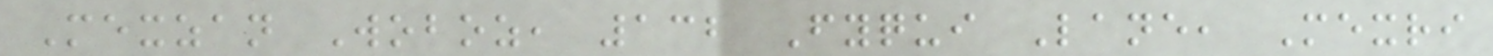Mexzan Woboz, 132 Fyqui Lane, Mexri
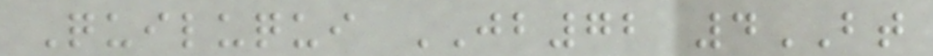Quiluqui JB72 4BT
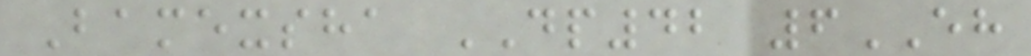Bamexsha DP42 6EH
